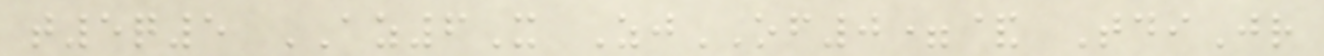t5q5 AZ6X ZjOF0=& TdiJr
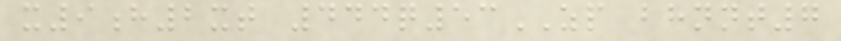x9h2xt 444q53ZP bhnnt7
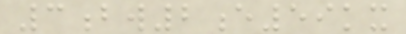3bw2e59kx
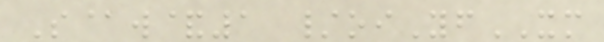S@w&1 /oiYfXM
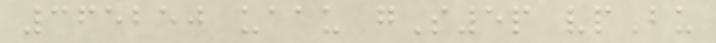365250 uaau gS5p vpBu
